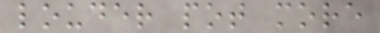louder pot more
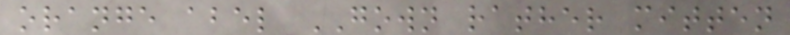orange abel GOWN rather mitten
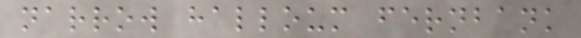narrow halloum fernbank
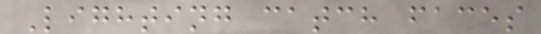Lighting catch faces
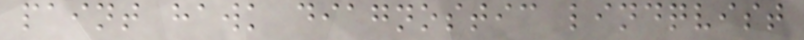paint hawk diagnostic lindqvist
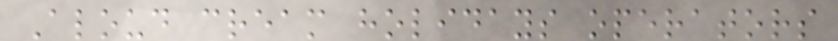Aloud cream holidays operators
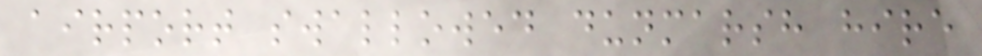airport swallowed dunmarsh hire
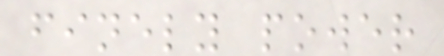finely power
